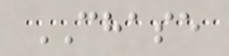CHASE
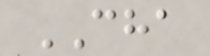CHA
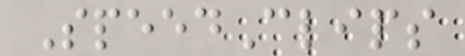SpeedClips
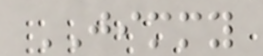JIMMY
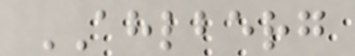AHLBERG
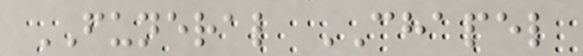FUNERAL CHAPEL
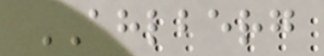AHLBERG
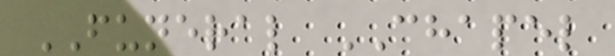FUNERAL CHAPEL
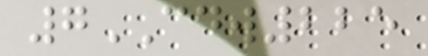7CDW225
